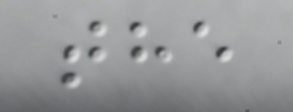the
